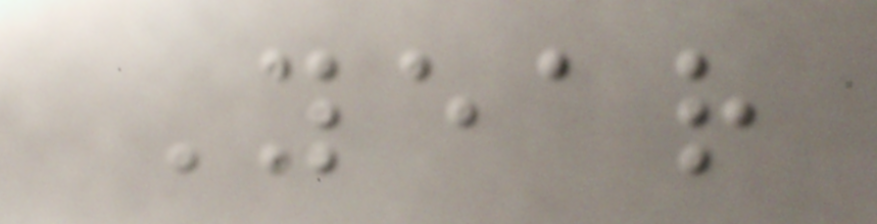Year
